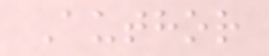Author
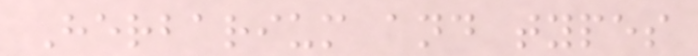Herbarium and types
